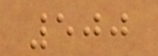500
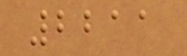2211
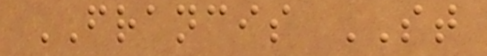FRANCIS ST
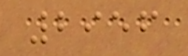2956
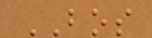BOS
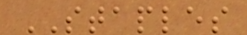STAPLES
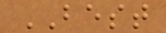BEST
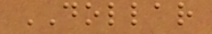DOLLAR
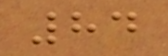84
